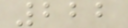222
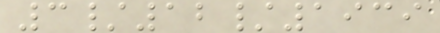3/12/1939
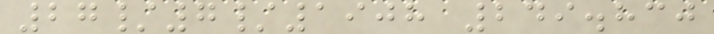27/7/1908 249.830
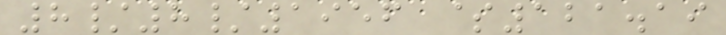8/8/1956 $121.19
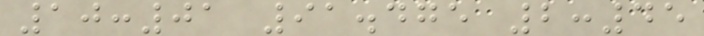10:01 91.475 2:45
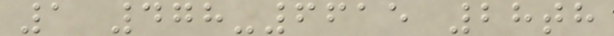1 478-6615 28th
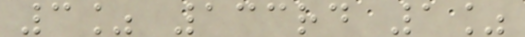3% 133rd 1%
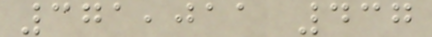371,011 437
